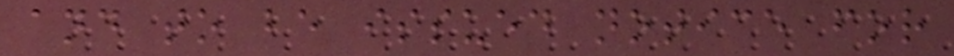and to be issued notice for
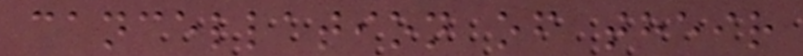cancellation of their
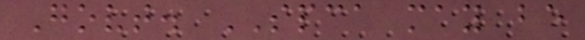Govt. SPCA may be
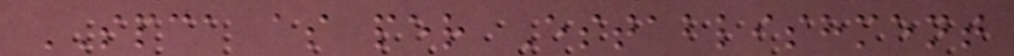SPCA as per Establishment
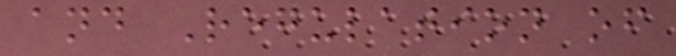and Regulation of
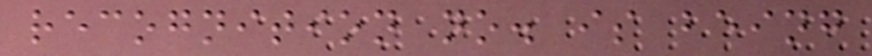recognition no. is being
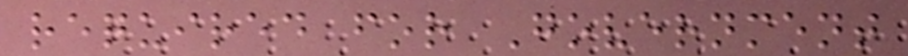required for Government
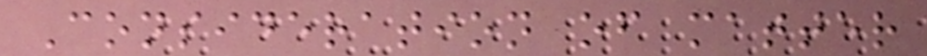Consideration of matter
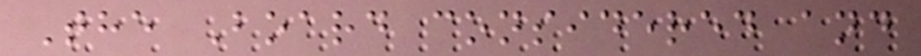The Board considered and
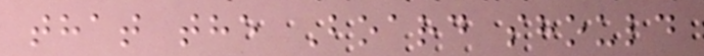that the Board should
